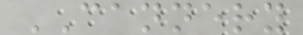CANNERY
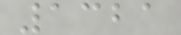1321
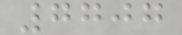7707
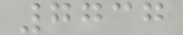7737
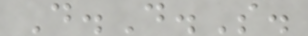D.D.S.
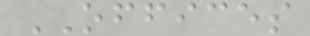OFFICES
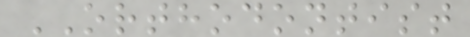ORTHODONTIST
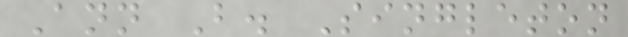Ann B. Singleton
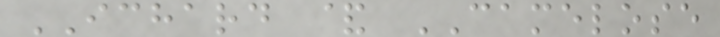ICHARD & CAMELOSE
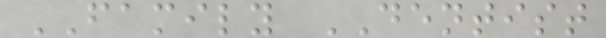FAMILY DENTIST
